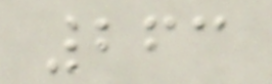263
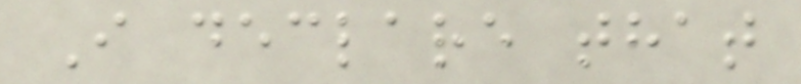I declare that
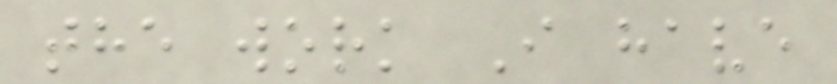the work I have
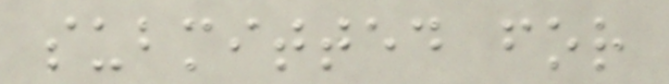submitted for
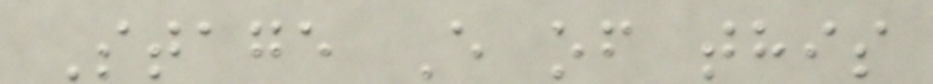Stage E of this
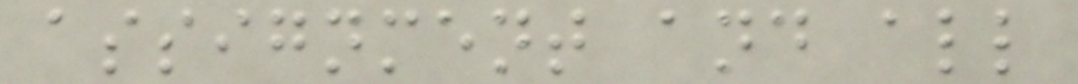assignment and all
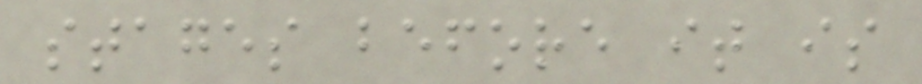stages before it is
